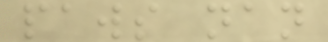paws nan
